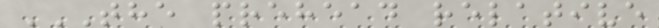THE PREHEAD RELATIVE
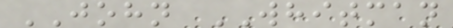JOHN WHITMAN
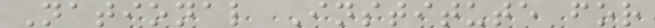National Institute for
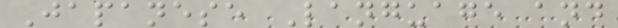Japanese Language and
